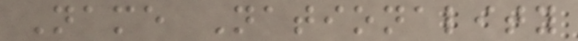Name Nationality
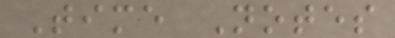Time Notes
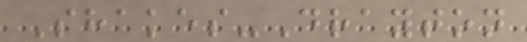Shakes-Drayton
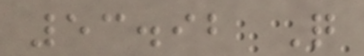53.92 Q
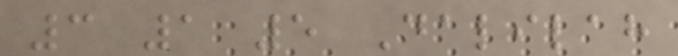3 1 5 Dalilah
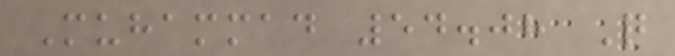Muhammad 54.08 Q
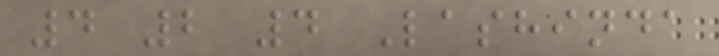4 2 4 Lashinda
